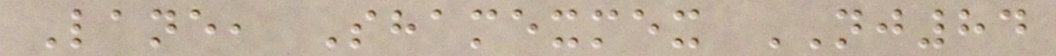Lane, Shamexmex NJ84
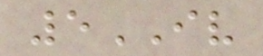5IV
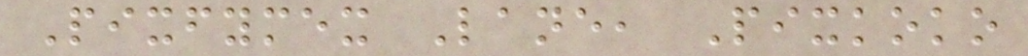Pixfymex Lane, Pixkoko
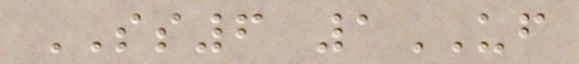SS6 1UF
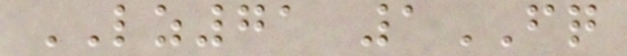LZ71 1FQ
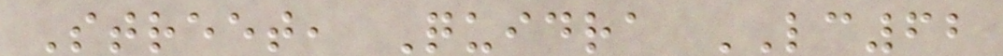Street, Quidra LC62
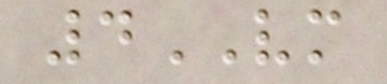4VM
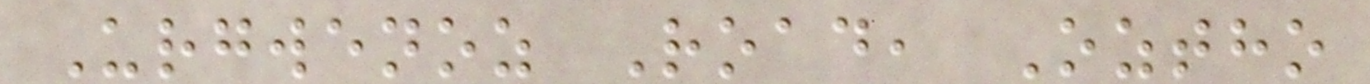Urgwenoz Road, Oztho
